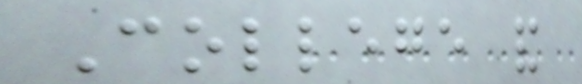College and
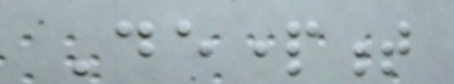Department
